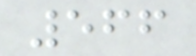566
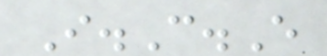I.C.E
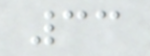33
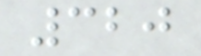320
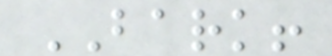BARK!
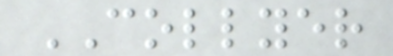COLLYER
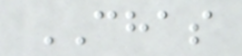CHAS
